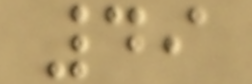49
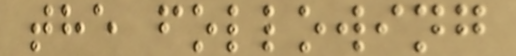the following
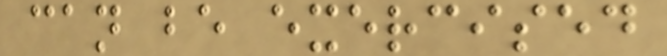can be exercised
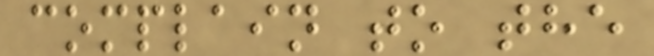complain to the
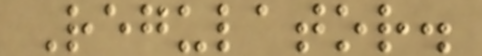Regulator.
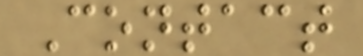Contact
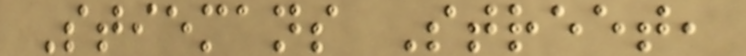Stiemans Street,
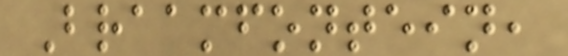Braamfontein,
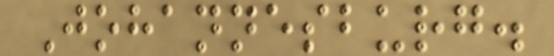Johannesburg.
